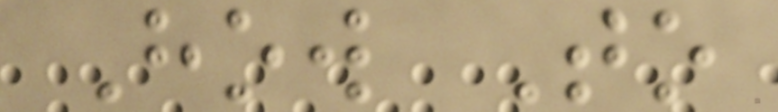How To
